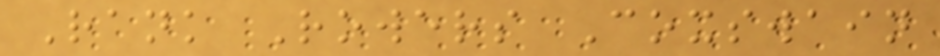Rank Rowers Coxswain
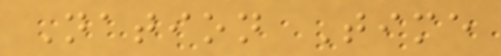Nation Time
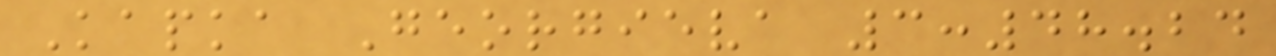Kapka Georgieva 3:48.24
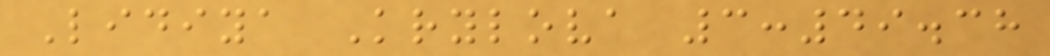Lidiya Krylova 3:49.38
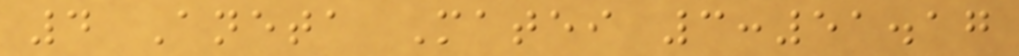4 Aneta Matei 3:51.17
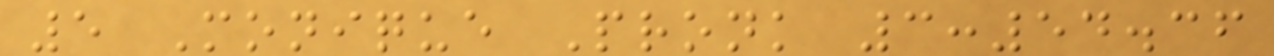5 Monique Pronk 3:54.36
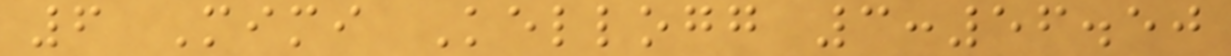6 Mimi Kellogg 3:56.50
